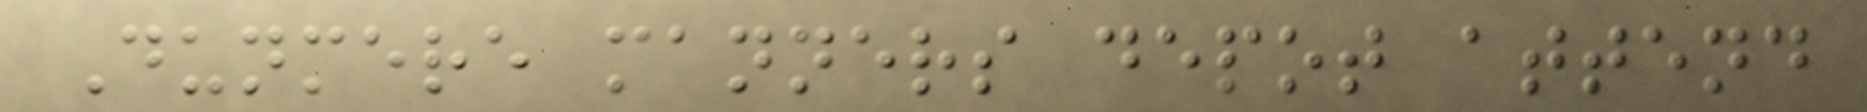Dunmere manners depot attend
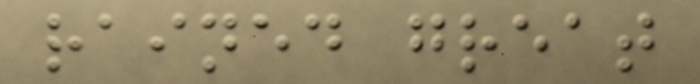rained great
